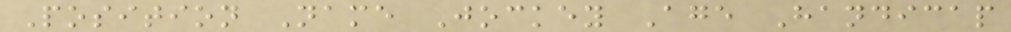Position Name Jockey Age Handicap
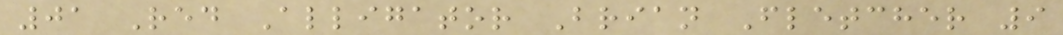01 Red Alligator Brian Fletcher 9
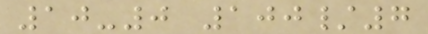10-0 100/7
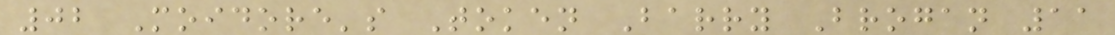02 Moidore's Token Barry Brogan 11
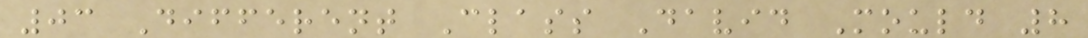03 Different Class David Mould 8
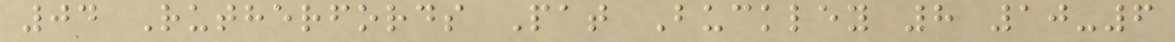04 Rutherfords Pat Buckley 8 10-6
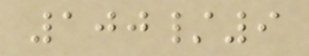100/9
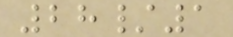28/1
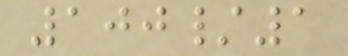100/1
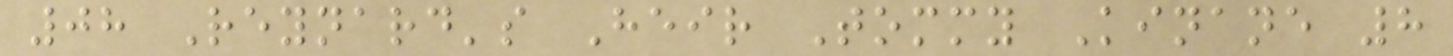08 Reynard's Heir Tommy Kinane 8
